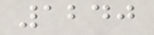1240
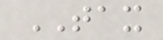TAX
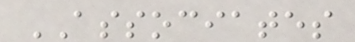ASSOCIATES
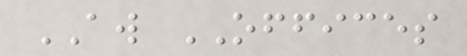AW OFFICES
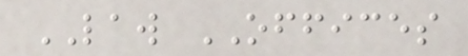LAW OFFICES
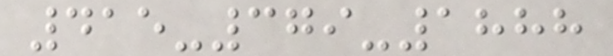415-379-1888
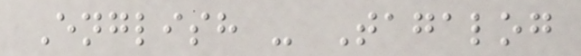English - Tagalog
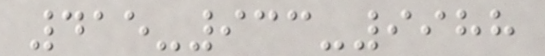415-933-9988
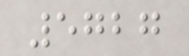5727
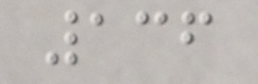136
